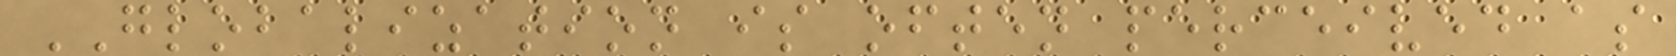GLOBALIZATION is often perceived as
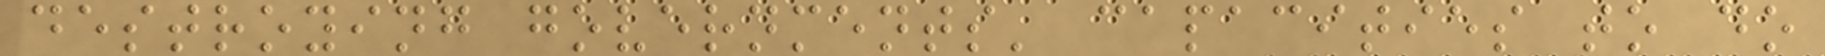destroying governments' capacities to do
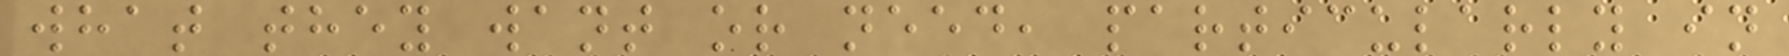what they want or need, particularly in
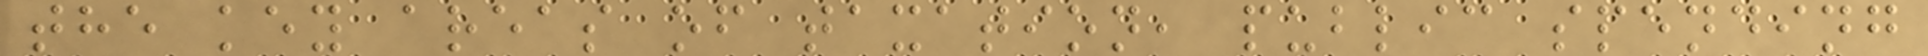the key areas of taxation, public spending
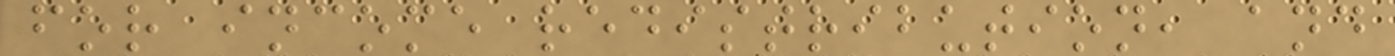for income redistribution, and
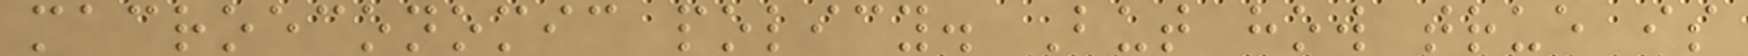macroeconomic policy. But how true is
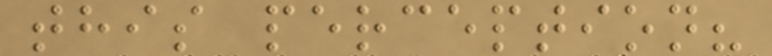this perception?
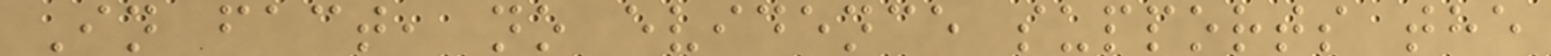In fact, no evidence supports the
